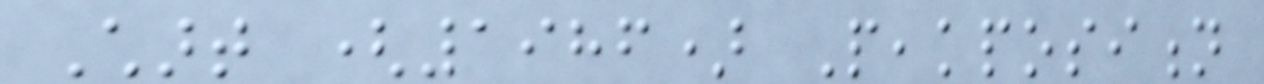Chart (1986) Peakposition
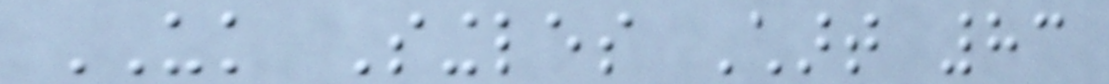UK Singles Chart 83
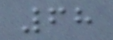68
